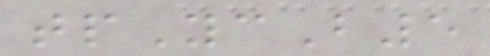tpYcB5
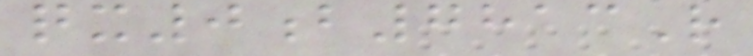qx0b7813R
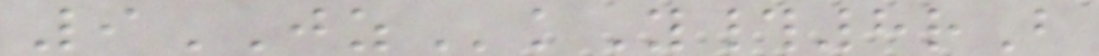9JZkY#8rB
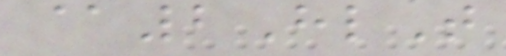@2HlT
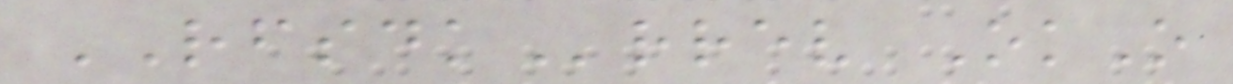RFSDKrrev OkO
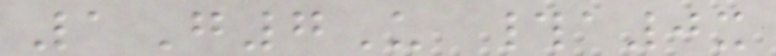1G7U #a0x
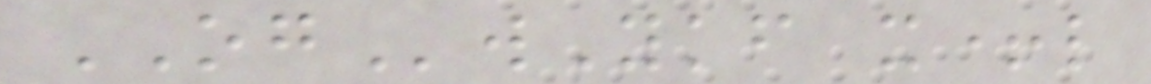OGwYkf x+l
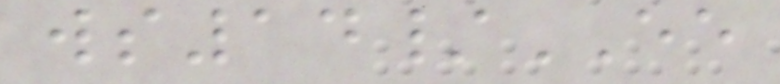ws14/EE
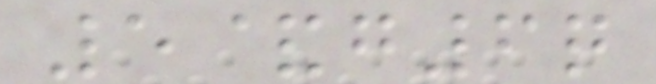5&g6q
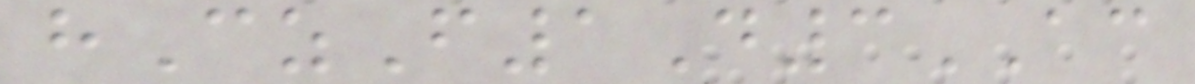hCzF1D3AC
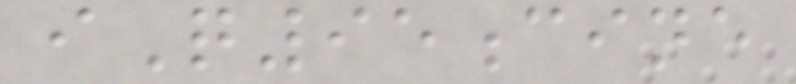iQ95cine
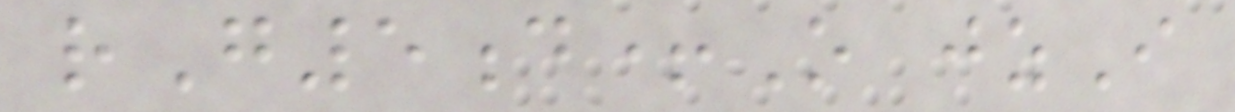rG5d+O jzI
